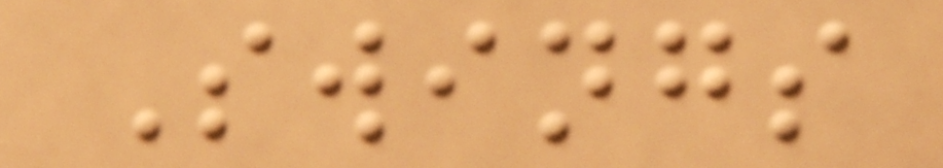Swings
